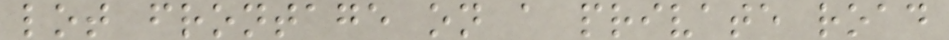lot frontage on a private road
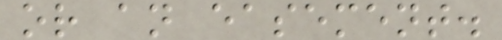or an easement.
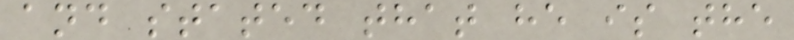and stated that he is the
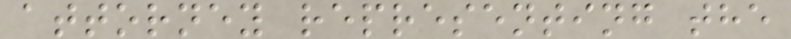attorney representing the
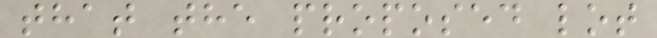that the proposed lot
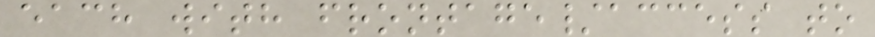each with frontage/access to
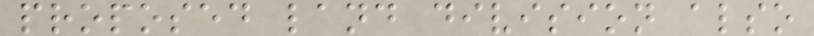proposed land division also
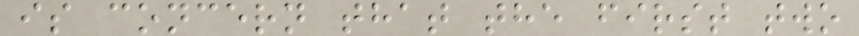is concern that the first two
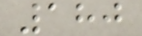180
